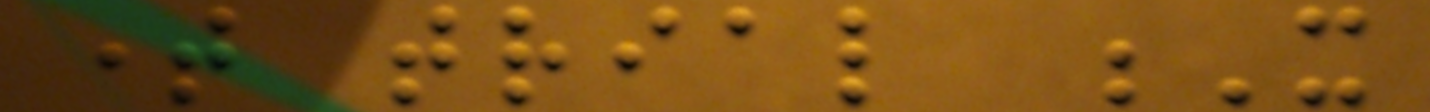time trial X
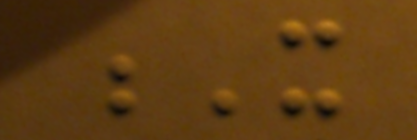X
